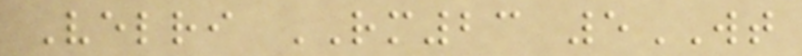Velri RM23 5WT
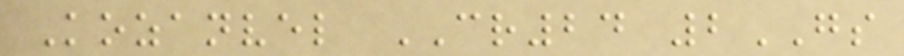Kozanvel CR24 2GS
